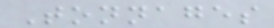Tonnages
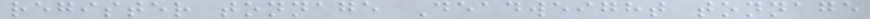register tonnage Deadweight tonnage
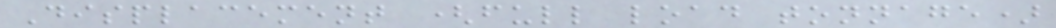Displacement (full load tonnage)
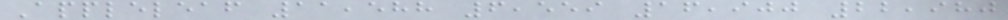Appleleaf 11,588 6,559 16,900 22,980
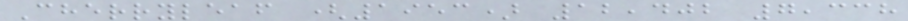Cherryleaf (1953) 12,402 7,338
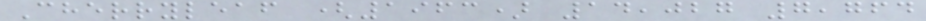Cherryleaf (1963) 14,027 7,764
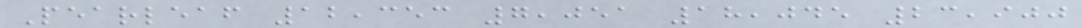Pearleaf 12,353 7,051 18,045 23,900
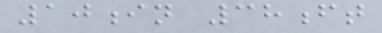10in 38ft
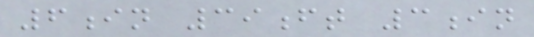6in 39ft 3in
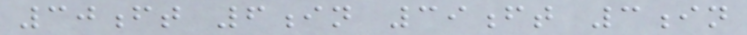30ft 6in 39ft 3in
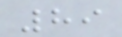89
